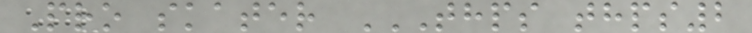Pro skater THPS THPS2
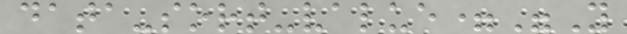data-sort-value="Y
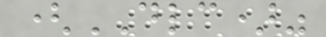(DLC)"
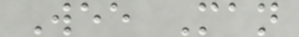Wee Man
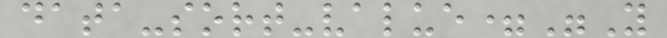data-sort-value="Y
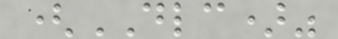(DLC)"
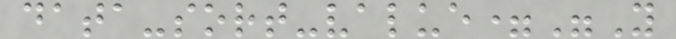data-sort-value="Y
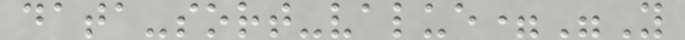data-sort-value="Y
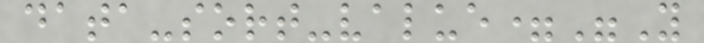data-sort-value="Y
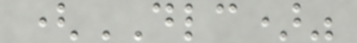(DLC)"
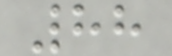88
